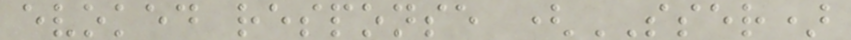evoked response (SSER)
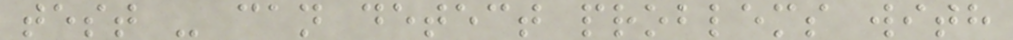test - can detect problems with
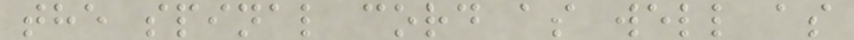the spinal cord as well as
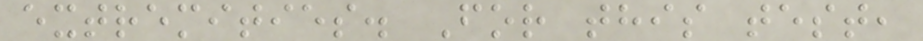extremities. For this test,
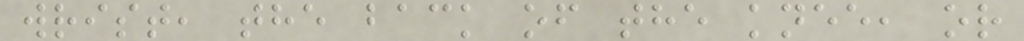wrist, the back of the knee, or
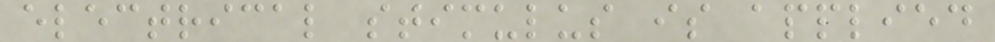electrical stimulus is applied
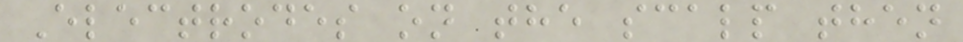Electrodes on the scalp then
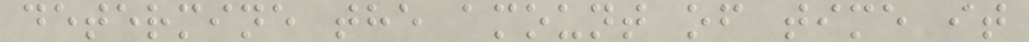determine the amount of time it
